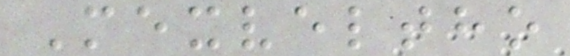Mexveltho
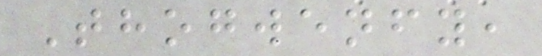Thogwenfy,
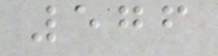576
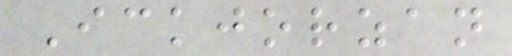Ickjorzan
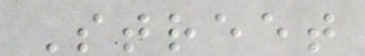Street
